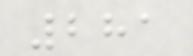281
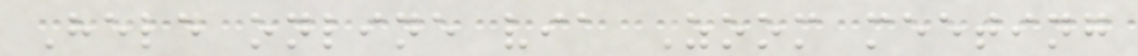Held online via Zoom meeting
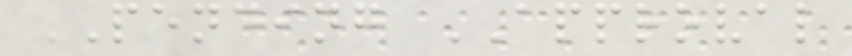PENDING APPROVAL
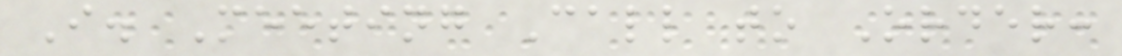I. Meeting Call to Order:
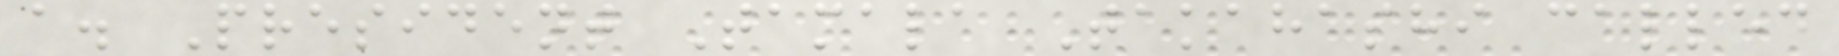a. President Tamala Takahashi called
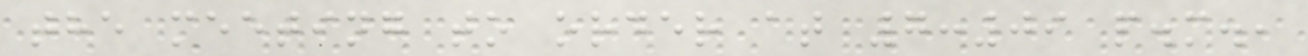the meeting to order at 7:09 p.m.,
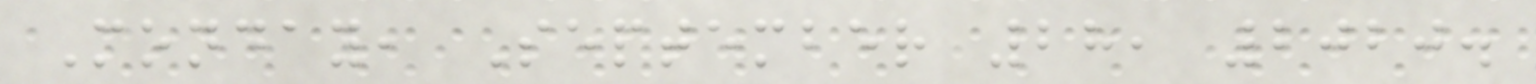Monday, September 28, 2020.
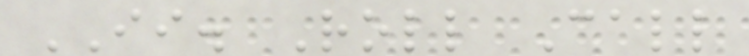II. Roll Call
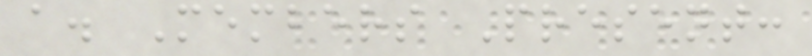a. Members Present:
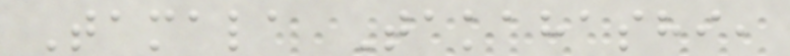Tamala Takahashi,
